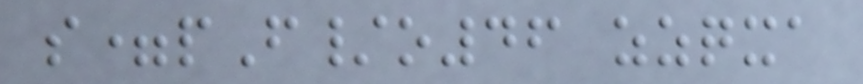s=pF/o46 zzqxa
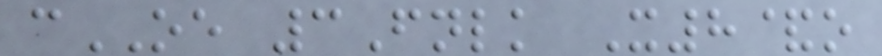cOE 3Fnlk X8&o
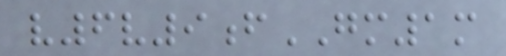v6v9fGM1m
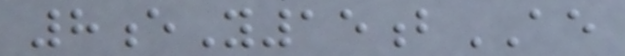8eY15bAE
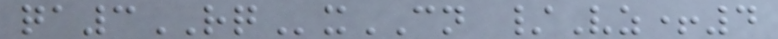qa3RQxCN /Vz+4
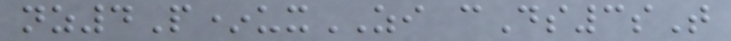nz4P*uxZI cDs3sT
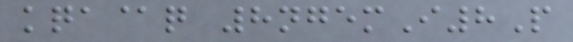kqa@q 8ngemI8P
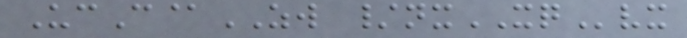UcC@ZW /nxXQvx
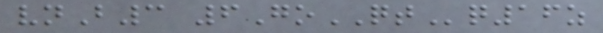vnB3 6GoQTq16z
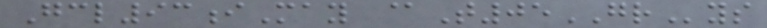Gcl93iMay @T05GRys
